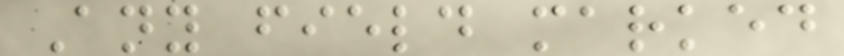Any field marked
